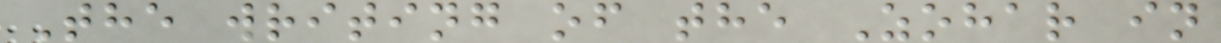The writing of the Zohar in
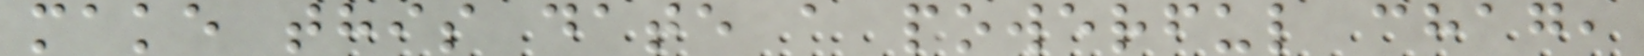make this date a powerful chag,
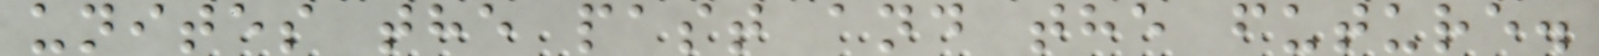unites the past and the future.
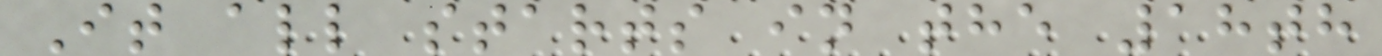It all starts in the 18th
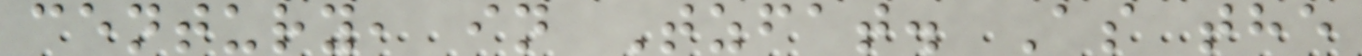century, in Tzfat. As the
